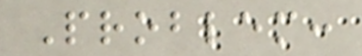Problem:
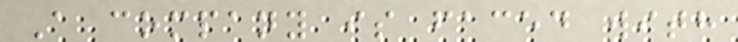A company is faced with
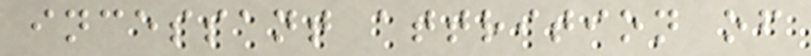incessant attrition of
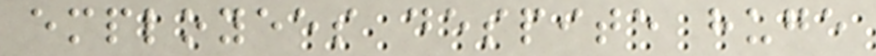employees despite huge
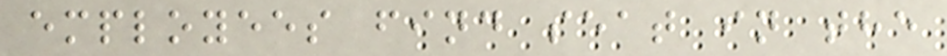employees find seat in the
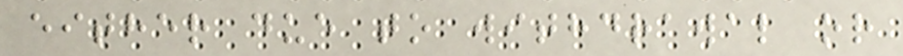either due to withdrawal or
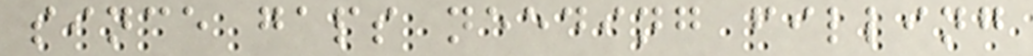since gaps needing filling
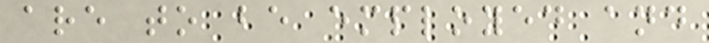are to be employed and
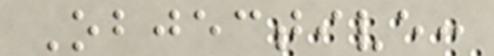Objective:
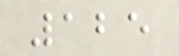125
